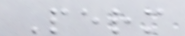Perm
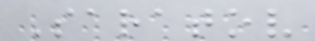Saratov
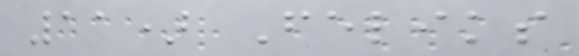11) Feliks
